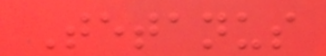Tetanus
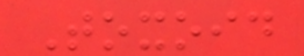Toxoid
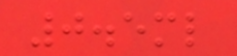0.5ml
